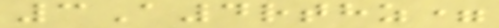3A4rthz=
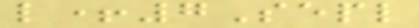l+7Sepl
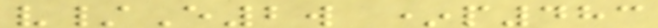v/E2w *p483
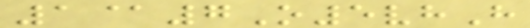1@7O5vhH
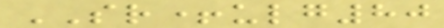SR+ulg80
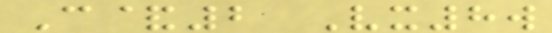C&2 Vx8w
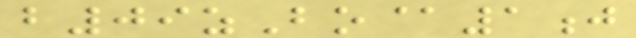b09zBo@1j
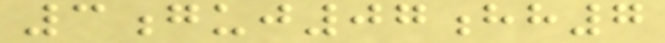3guj07hh7
